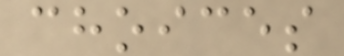choices
